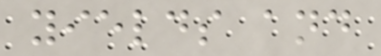yields and
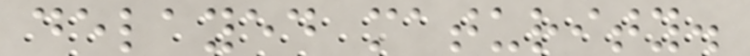delayed maturity.
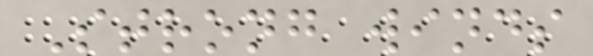Strong winds
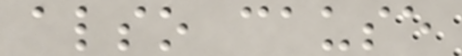also cause
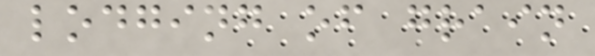lodging of grain
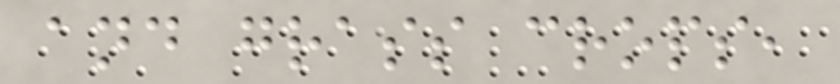and grass crops,
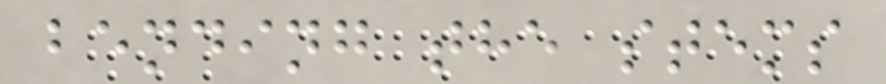bending the stems
